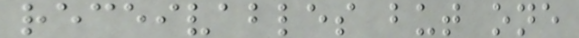receivables but one
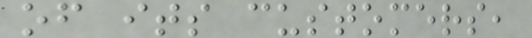of its customers,
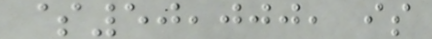$50,000, is
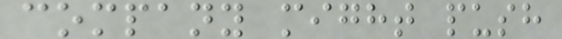company might push
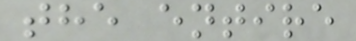the entire
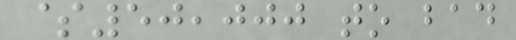$50,000 to bad
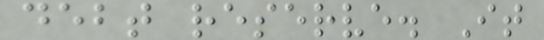debt reserve. It
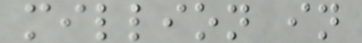million in
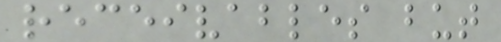receivables but
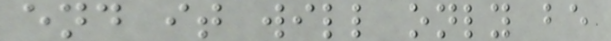end it will only be
